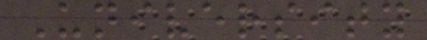University
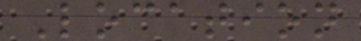Location
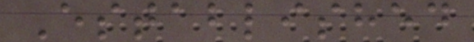Established
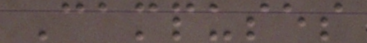Campuses
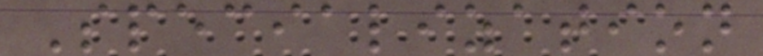Specialization
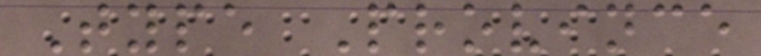Type Province
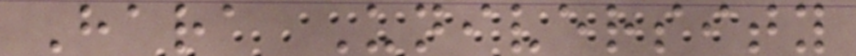Hara University
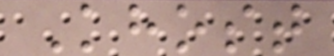Khost
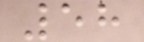58
